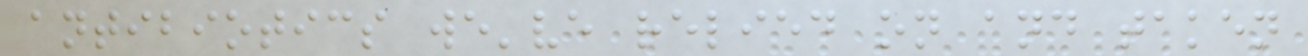antibiotics we've relied on and taken
